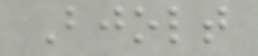Bjolt
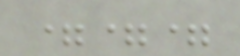===
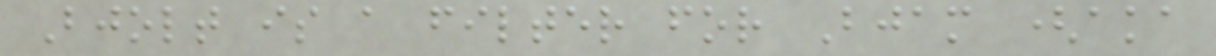Bjolt is a filter for Bjam (aka
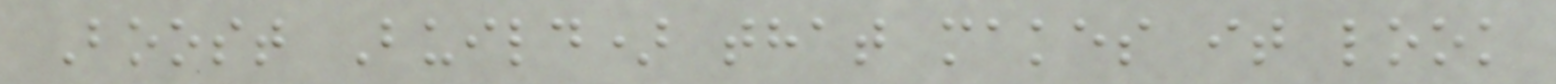Boost Build) that makes it look
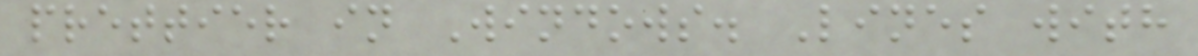prettier in Windows. Lines with
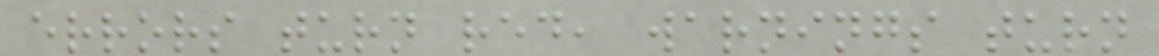errors turn red, warnings turn
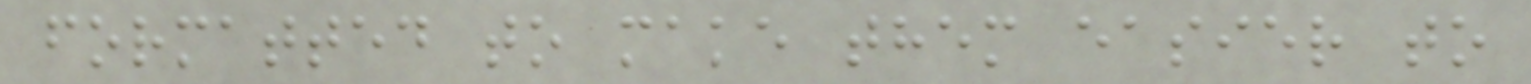formatted to make them easier to
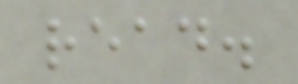read.
